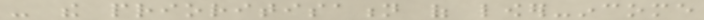- the prioritisation of lower-income
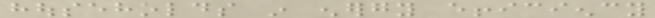households in energy efficiency
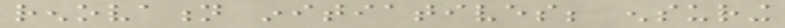renovation initiatives; ensuring
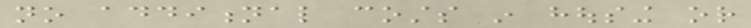no additional costs in housing or
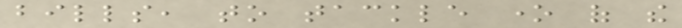bills, to tackle one of the
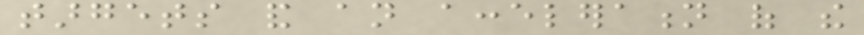targets and an acceleration of the
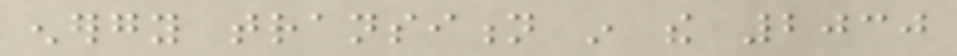energy transition in the 2030
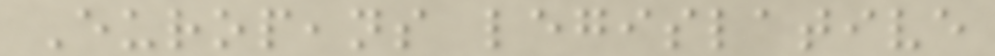Europeans legislative
